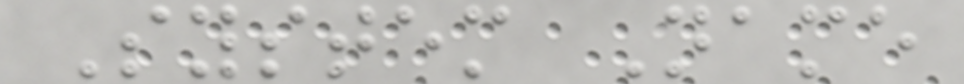System Name
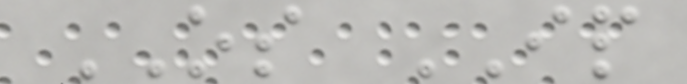OS IP
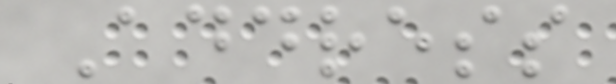Address
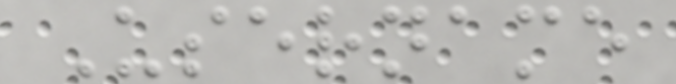Username
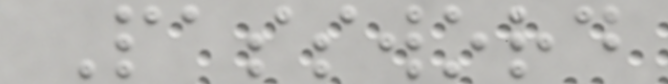Password
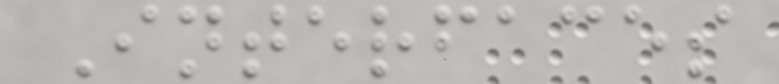Interfaces
